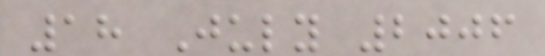18 July 2006
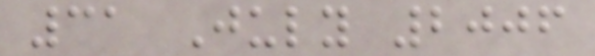31 July 2006
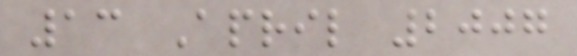13 April 2007
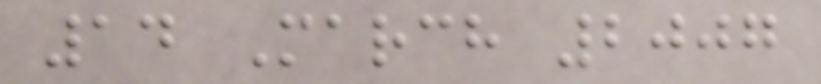14 March 2007
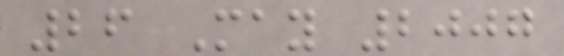26 May 2007
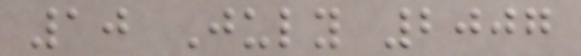10 July 2007
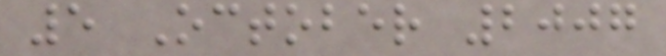5 October 2007
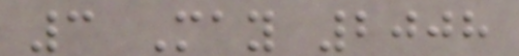3 May 2008
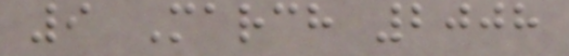9 March 2008
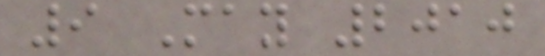9 May 2010
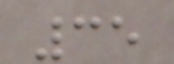35
